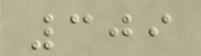309
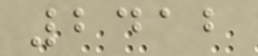2412
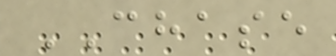CHASE
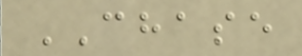CHASE
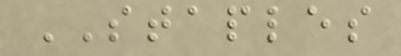STAPLES
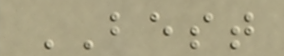BEST
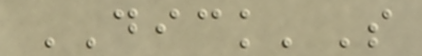DICK'S
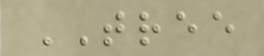TREE
